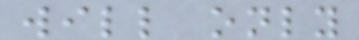will only
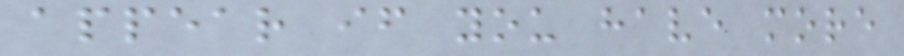appear if you have more
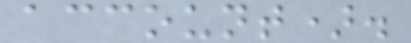account).
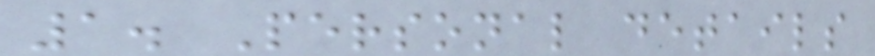1. Personal details
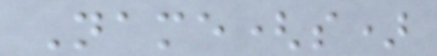Name(s)
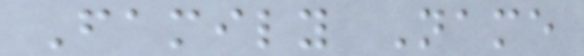Family Name
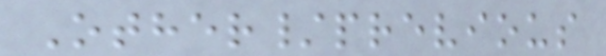Other/previous
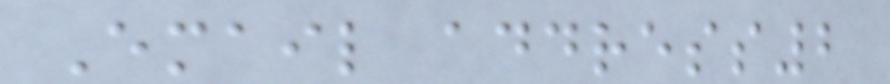Email address2
